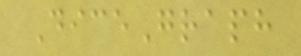DiceGraph
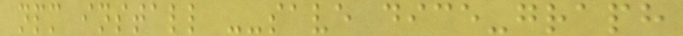npm install --save dice-graph
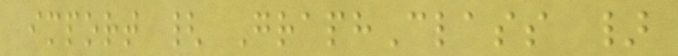import { GraphClass }
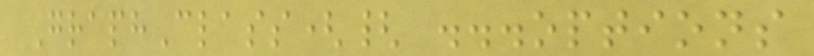GraphClass({ ...options
